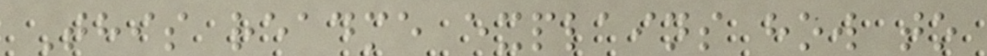This readme explains how to
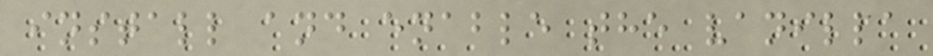install and enable the vanilla
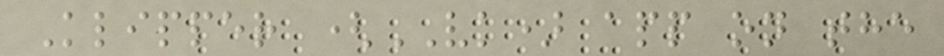Klipper (VK) app on the
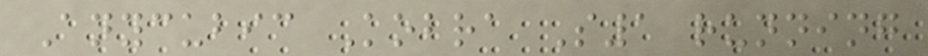Anycubic Kobra S1 running
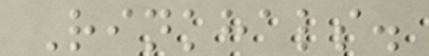Rinkhals.
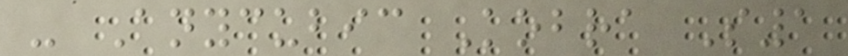- Anycubic Kobra S1
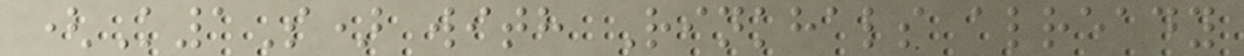(K1S) with Rinkhals already
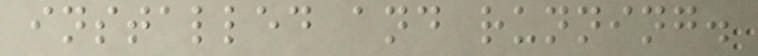installed and running.
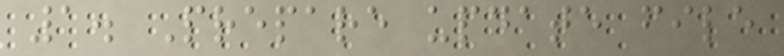1. Prepare update file
